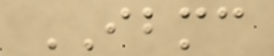IBMC
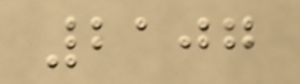2107
